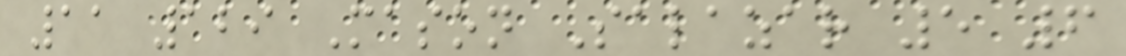11 129 Mason Salazar 5 6
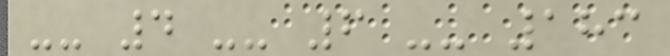-- 4 -- 6 -- 183
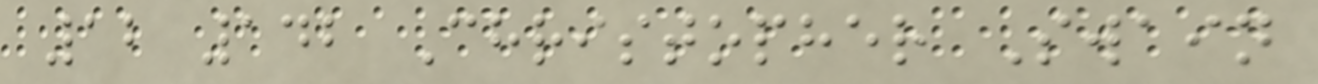12 142 Christopher Swain
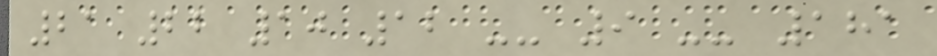21 22 10 12 -- 9 -- 181
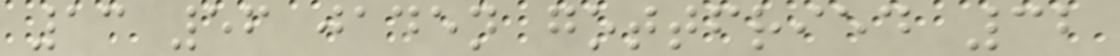13 56 jaden gottfried 32
